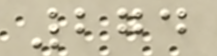274
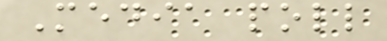Media poll
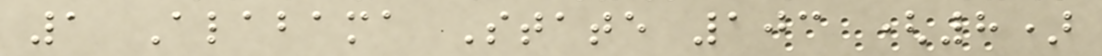1 Alabama State 103 (8)
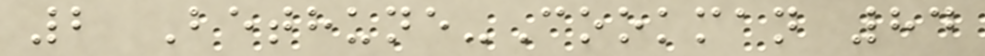2 Bethune-Cookman 84
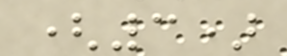(3)
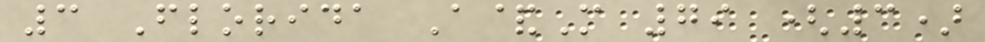3 Florida A&M 79 (3)
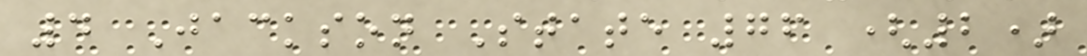4 Jackson State 76 (2)
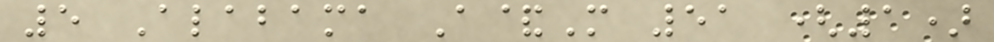5 Alabama A&M 51 (1)
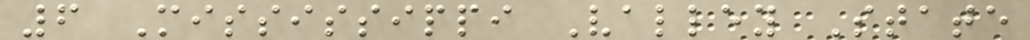6 Mississippi Valley State
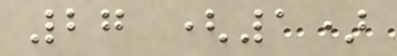27 (1)
